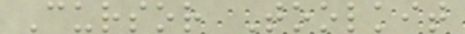Cursor Toolkit
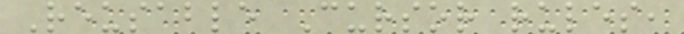Reusable Cursor rules,
